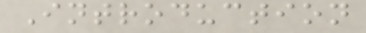Introduction
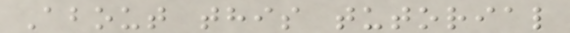About this tutorial
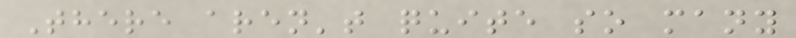There aren't quite so many
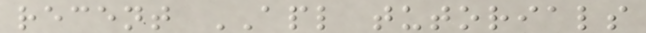recent APL tutorials
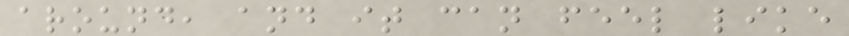around, and it can feel like
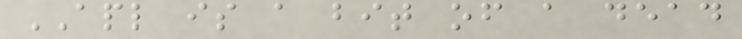APL is a bit of a dead
